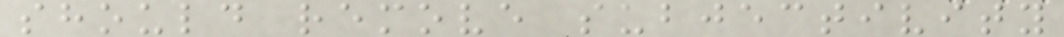should remove subjectivity
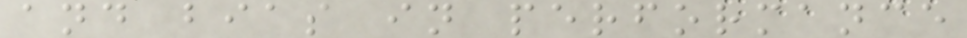and bias in performance
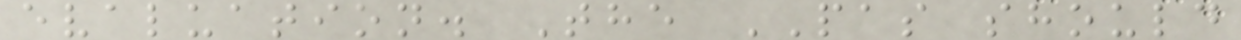evaluation. The PAS should
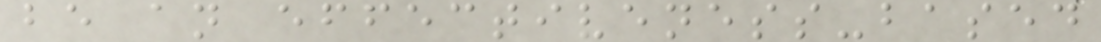be an effectiveness-based
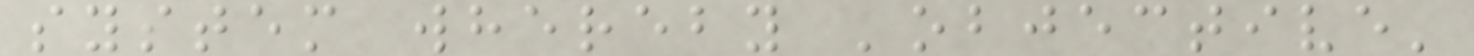system whereby 'objective'
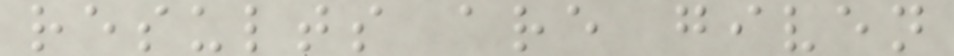results are given
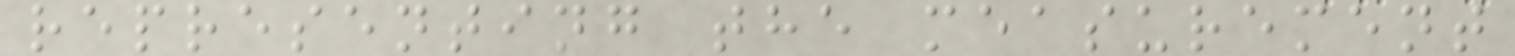representing the measurement
